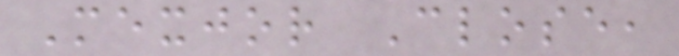Mexjor Close,
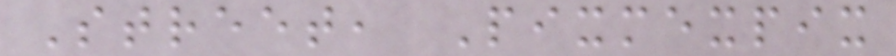Street, Pixmexpix
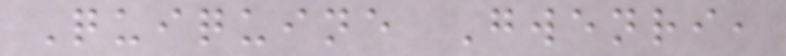Quiquine Gwenri,
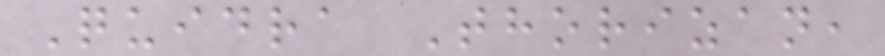Quidra Thorizan,
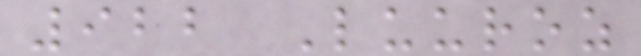922 Luuroz
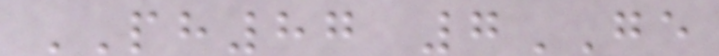PH87 7GE
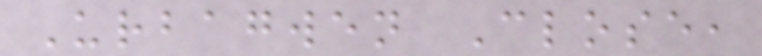Urbagwen Close,
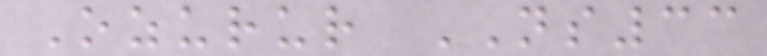Ozurur NS33
